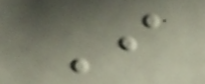I
